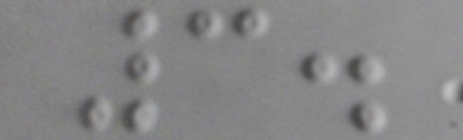3.
